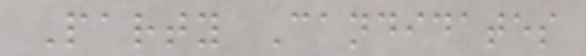Party Candidates
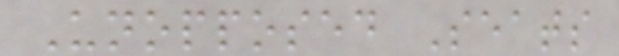Unopposed Seats
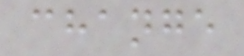change
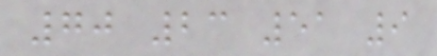70 23 51 9
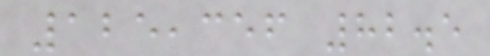125,356 82.5
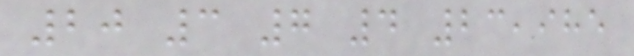20 3 7 4 23,985
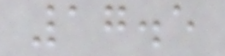17.5
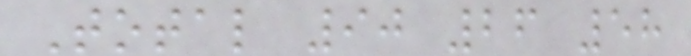Total 90 26 58
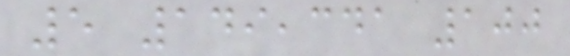5 149,341 100
